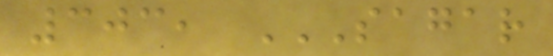303, SAGAR
